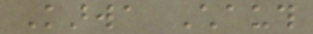Karwa Chauth
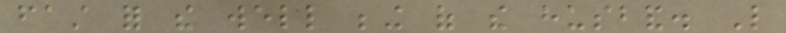fast for the well being of the husband. Like
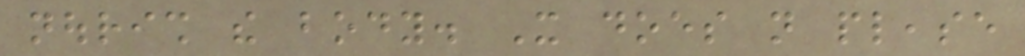nourish the body. It does not please
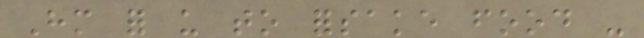Him for us to forsake food -
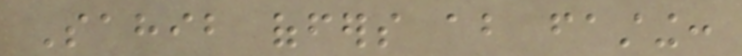Sahib offers about fasting:
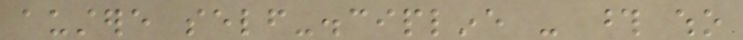austere self-discipline - those who
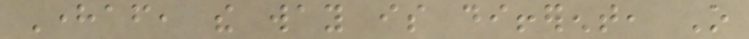Hereafter, the way is different, O
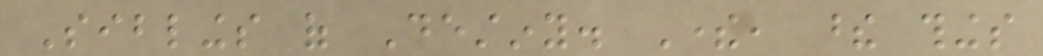Siblings of Destiny. There, these things
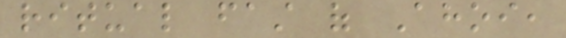ritual fast of Ahoi,
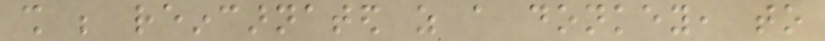shall be reincarnated as a donkey, to
